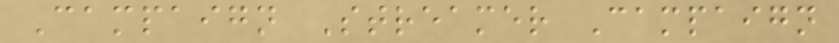Campaign Streamer Campaign
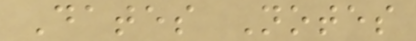Dates Notes
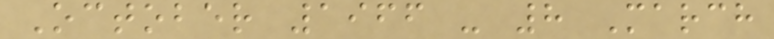October 1966 - 8 March
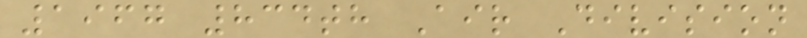1967 834th Air Division
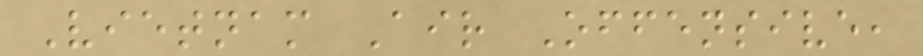Vietnam Air Offensive,
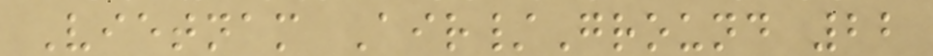Vietnam Air/Ground 22
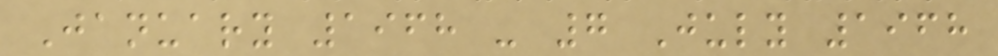January 1968 - 7 July 1968
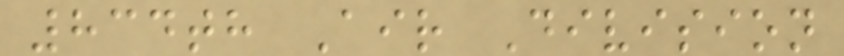834th Air Division
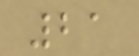21
